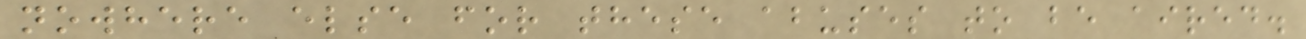nowhere else for these abuses to be aired.
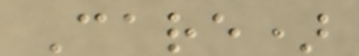Care)
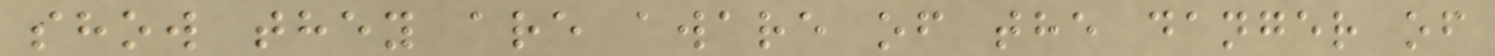show they are aware of the danger of
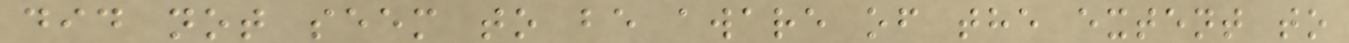did not seem to be aware of the extent to
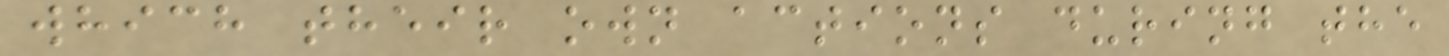which their own actions during the
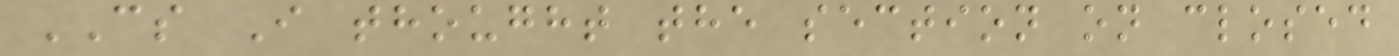CS I thought the section on closed
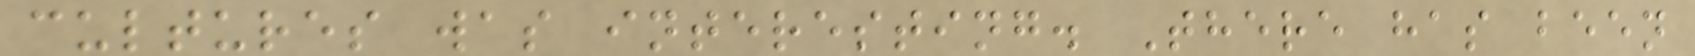cultures was interesting. There has been
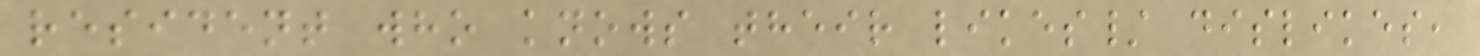resident who knows their likes/ dislikes,
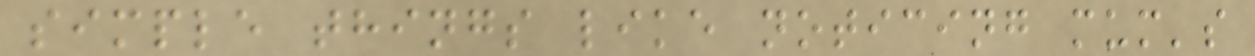simple things like noticing mum's
